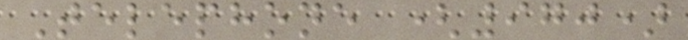Telephone (970)
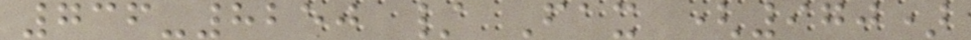736-8250 / Fax (970)
